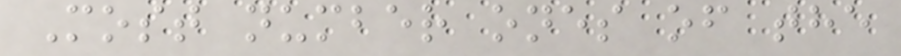Most number ones of the
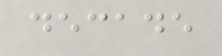decade
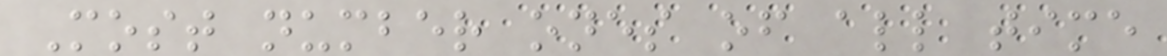Most number ones of all time
